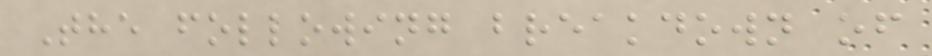The following breakdown of
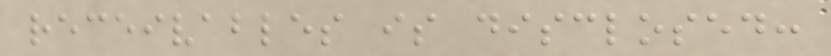receivables is disclosed:
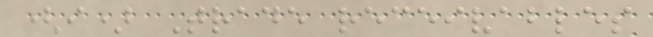(i) Trade receivables
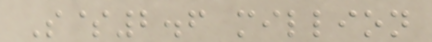S$2.6 million
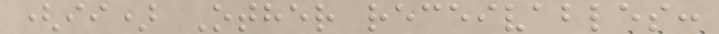(ii) Other receivables:
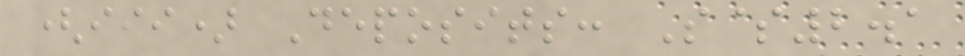(iii) Deposits: S$2.1
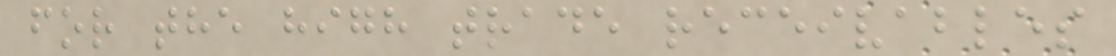for the high trade receivables
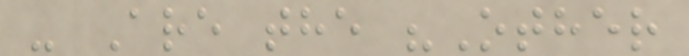- Are the "Other
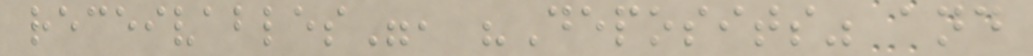receivables", "Deposits" and
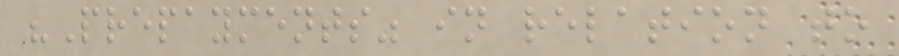"Prepayments" in relation to
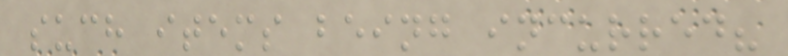such items being incurred?
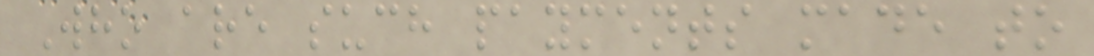Who are such payments made to
